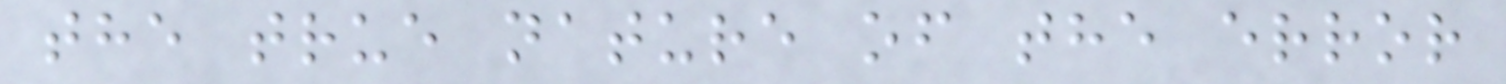the true nature of the error
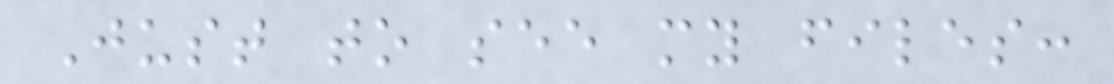Just to see my files:
